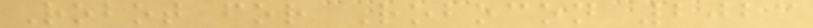Robot for Robocon 2023
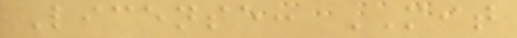License: MIT
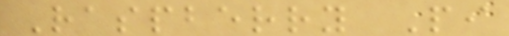Raspberry Pi
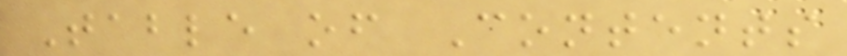Table of Contents
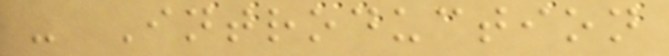- Introduction
